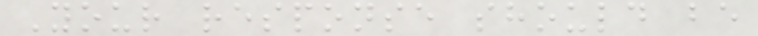Your response should be
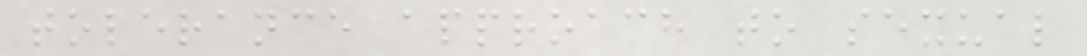tolerance approach to sexual
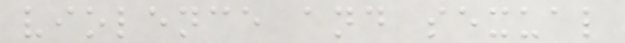violence and sexual
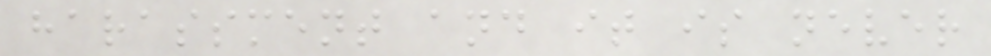harassment and it is never
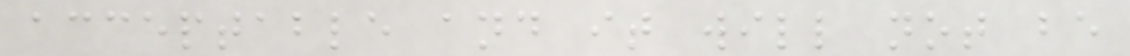acceptable and it will not be
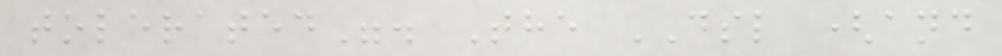tolerated". The DSL (and
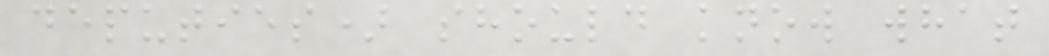deputies) should know what
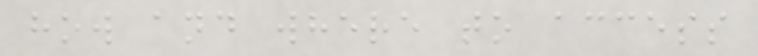how and where to access
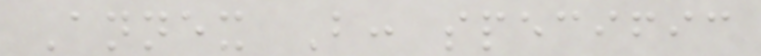Annex B: specific
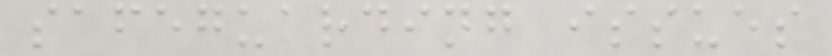safeguarding issues
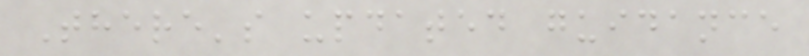There's updated guidance
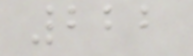222
